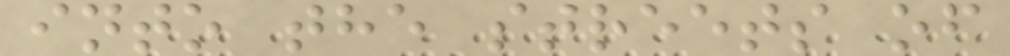into the streets of
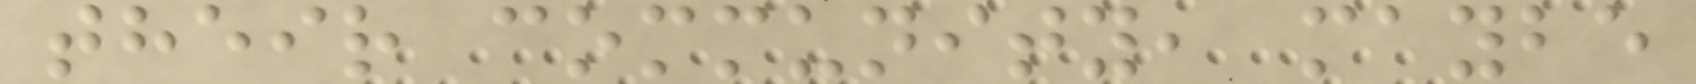their community, maybe
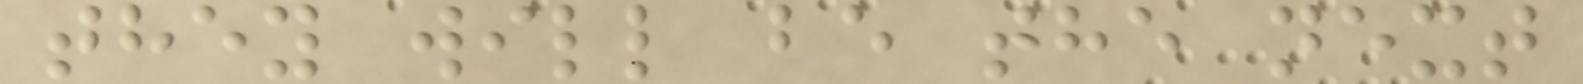they will be the next
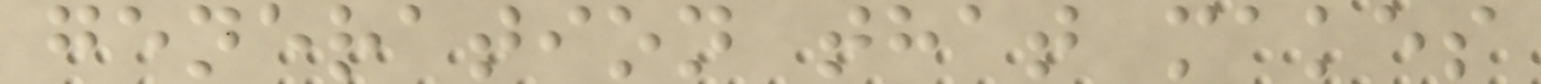generation that makes
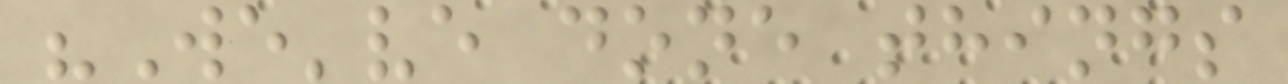"We've done things
